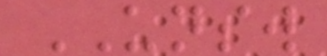UNSW
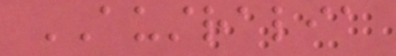AUSTRALIA
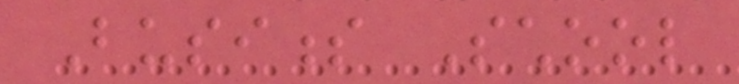Business School
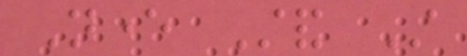Never Stand Still
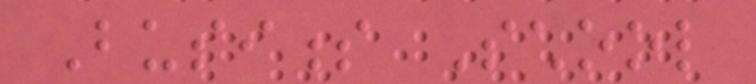Business School
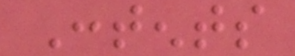Contents
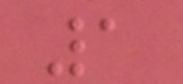1
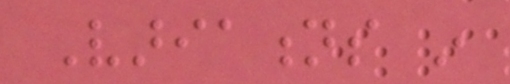Variations in
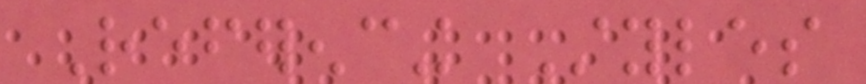Referencing Styles
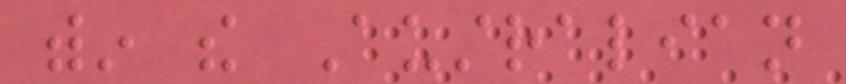within the Australian
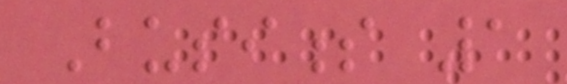Business 1
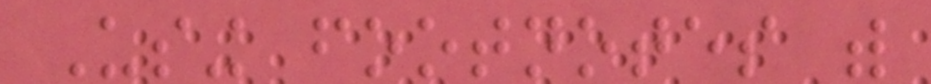Using footnotes with
